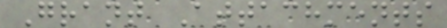Grant Attachments
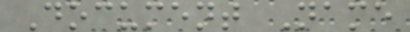Document Name
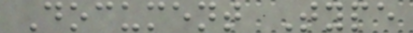Document Type
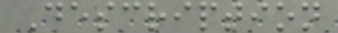Description
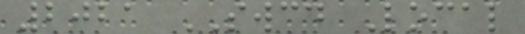2021 SWCD Local
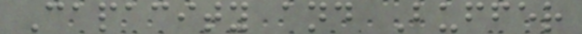Capacity and Buffer
